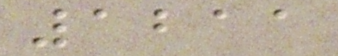1211
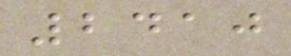2410
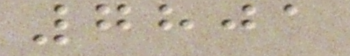7801
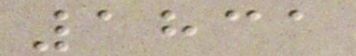1831
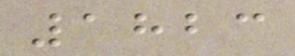1823
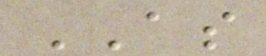AS
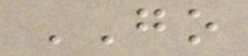GO
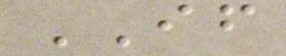IF
